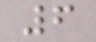6
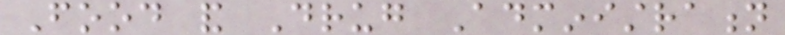Food and Drug Administration
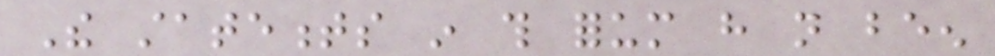The statements in this forum have not been
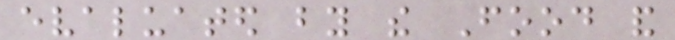evaluated by the Food and
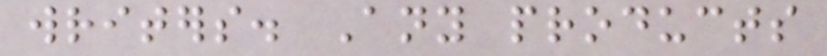writers. Any products
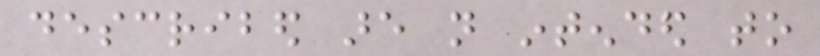described are not intended to
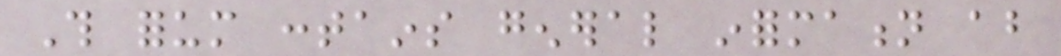This forum contains general information about
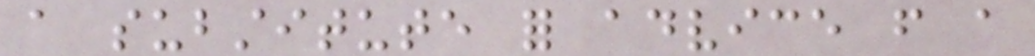a substitute for advice from a
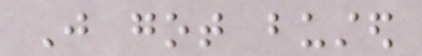Just got busted
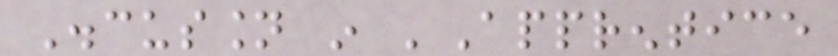Discussion in 'Apprentice
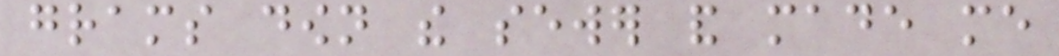grams down the sewer and made me
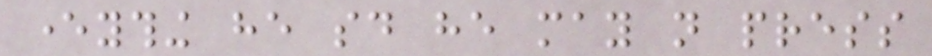everything he said he may not press
